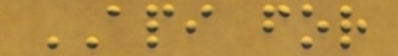API for
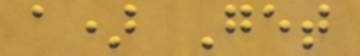a) Get
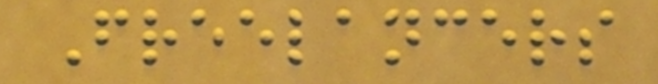Freelancers
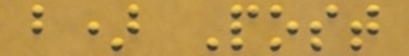b) Post
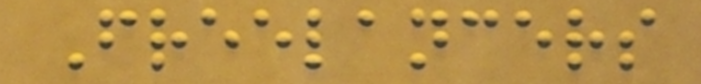Freelancers
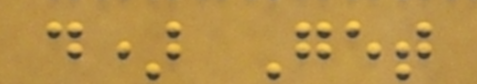d) Get
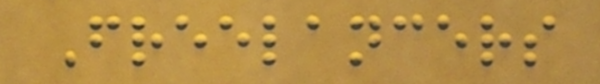Freelancers
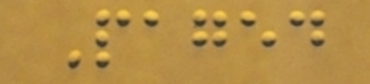Paged
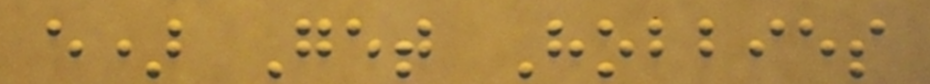e) Get Hobbies
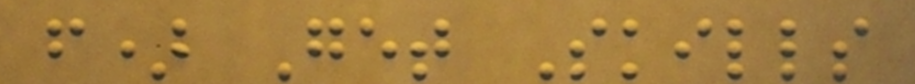f) Get Skills
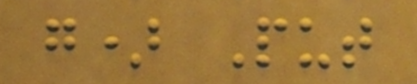g) Put
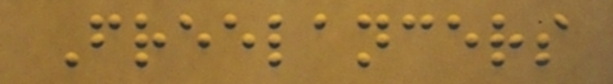Freelancers
